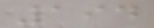194
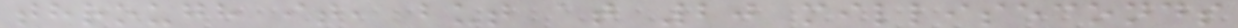through it, but at 20 milliseconds
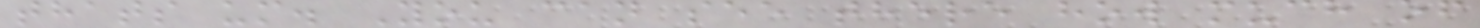thats um. You can see there how much of
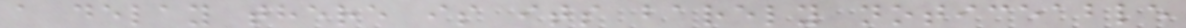a delay there is its barely noticeable
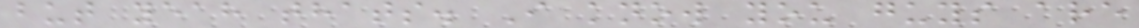but yeah thats. I know you guys are
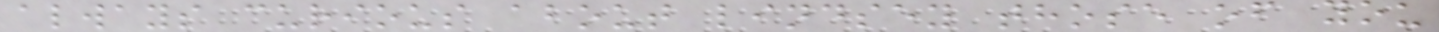always curious about lindsey those of you
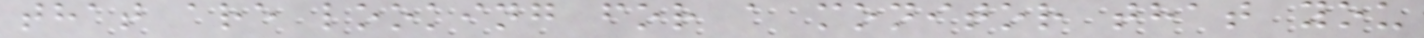that are looking for a monitor that you
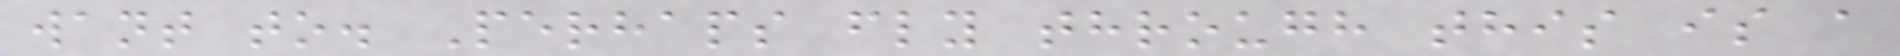want to. Perhaps fly through this is a
